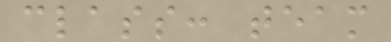class: team
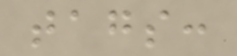tags:
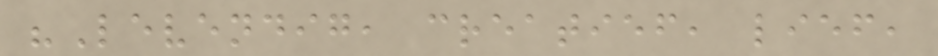"Levendig, creatief, lief,
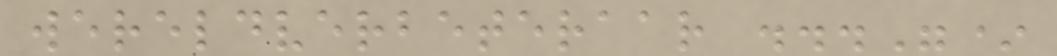wereldverbeteraar ..."*
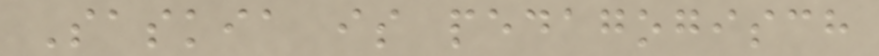Saskia is pedagogisch
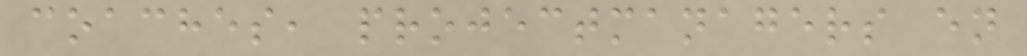coaches, projectmanagers en
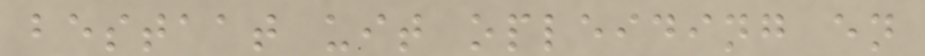bestaat uit opleiding en
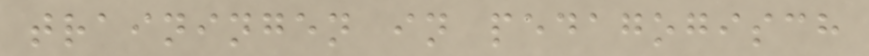trainingen in pedagogisch
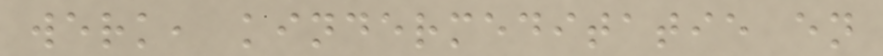werk, kindermeditatie en
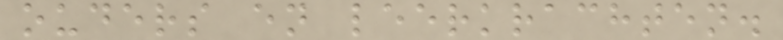ouders en leerkrachten.
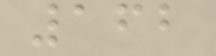162
